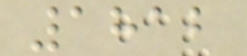1812
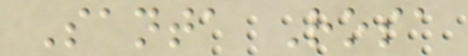Santa Rosa
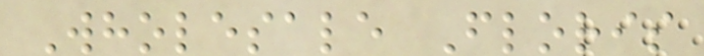Wholesale Floris
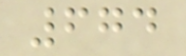674
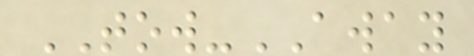TOW-AWAY
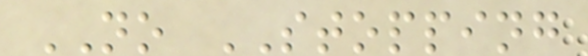NO STOPPING
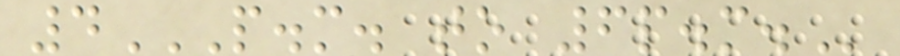4P.M. TO 6P.M.
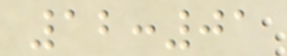12:01
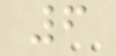6
